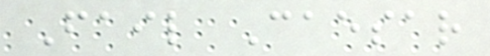Fail Caesar
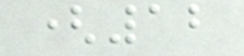(12
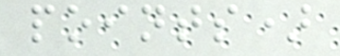points)
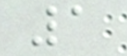1
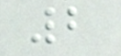2
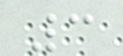3
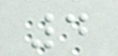4
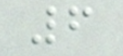6
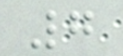7
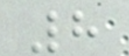8
